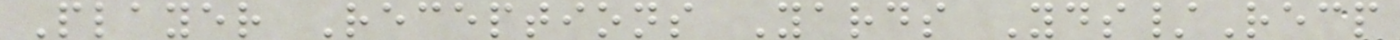Player Receptions Yards Yds/Recp
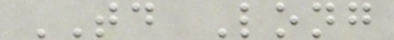TD Long
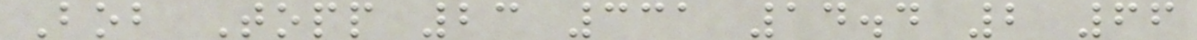Bob Topp 23 331 14.4 2 66
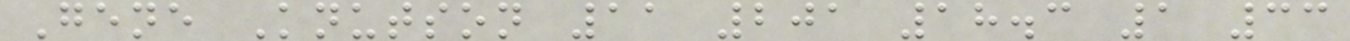Gene Knutson 11 201 18.3 1 33
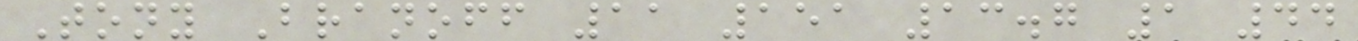Tony Branoff 11 151 13.7 1 44
